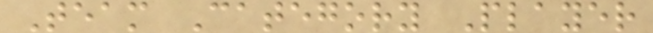Team Category Player
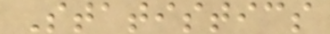Statistics
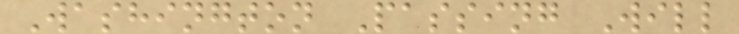Washington Passing Will
